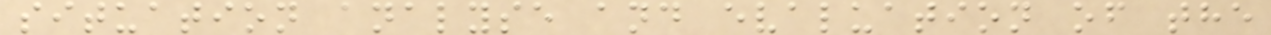situation analyse and evaluation of the
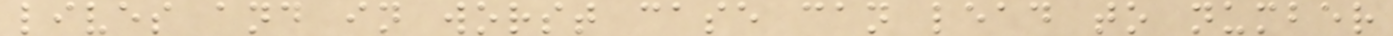lives and in worst case can lead to number
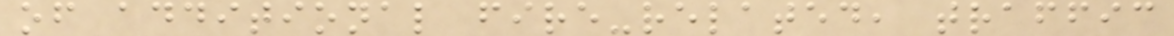of additional fire-related, traffic
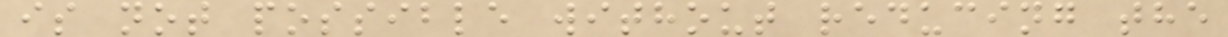is not possible without reducing the
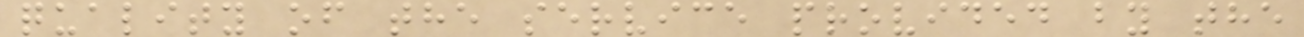quality of the service provided by the
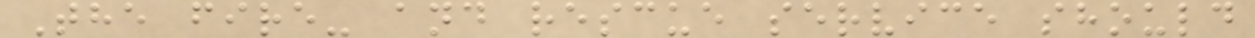The fire- and rescue service should
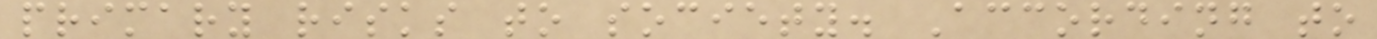primary risks to society. According to
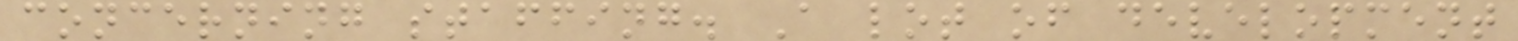concerning staffing. A lot of development
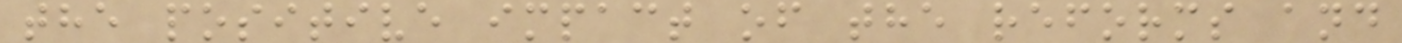the positive impact of the reforms and
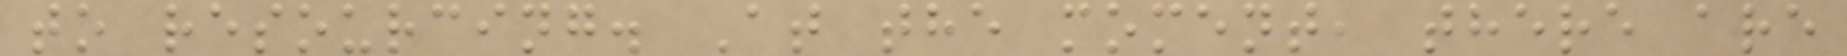to resourcing. At the moment, there are
